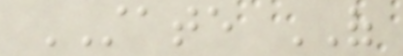STATE OF
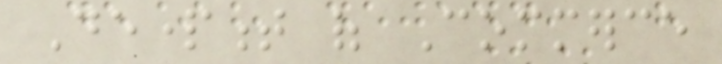Department of Commerce
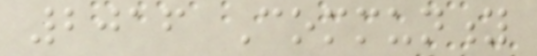2016 Community
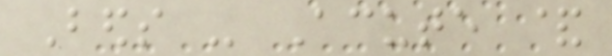Beds - Acute &
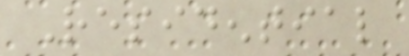Residential
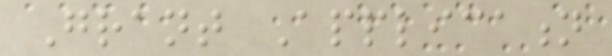Grant Application
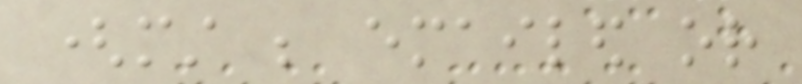(must be emailed or
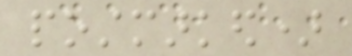postmarked)
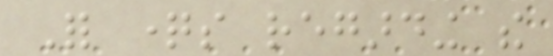For questions regarding the
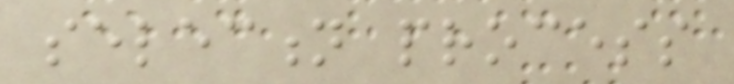selection process
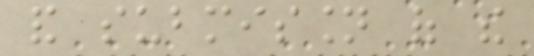and submission of the
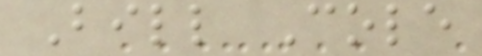Bill Cole
